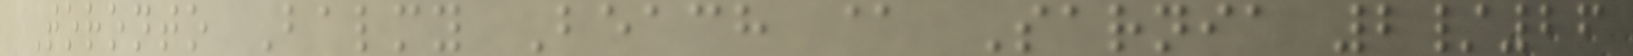Toronto Balmy Beach @ Sarnia 2/26
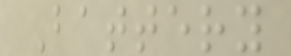Battery
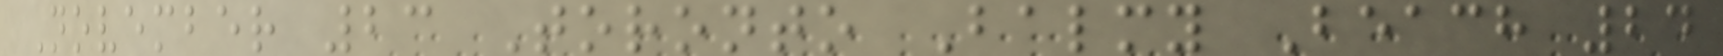November 23 Toronto Balmy Beach 24
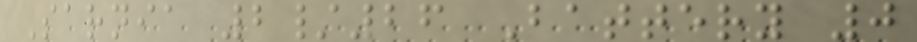Sarnia 2/26 Battery 0
